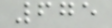675
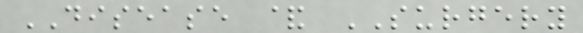DISEASE & SURGERY
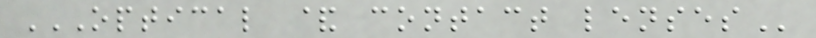OPTICAL & CONTACT LENSES
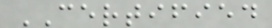CERTIFIED
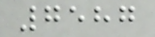7587
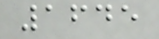1645
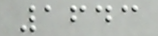1643
